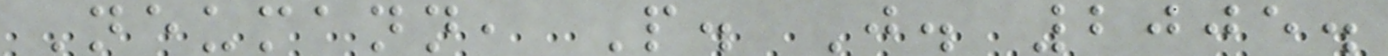Neumann, P. J. 2005.
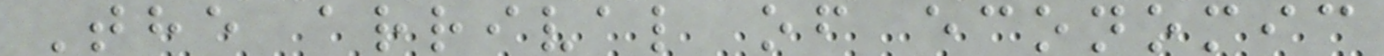The arrival of economic
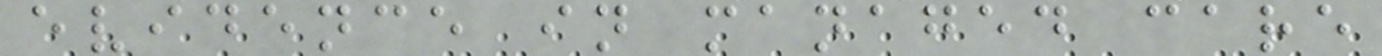evidence in managed care
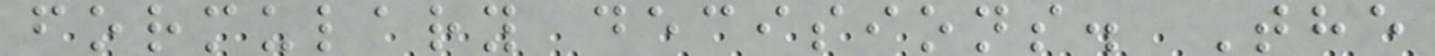formulary decisions. The
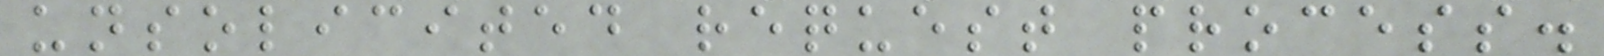unsolicited request process.
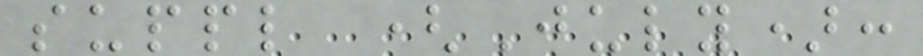suppl (July):
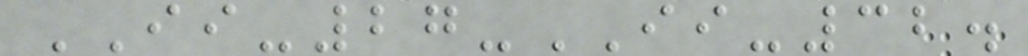II-27-II-32.
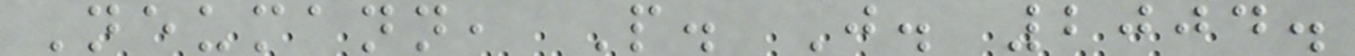Neumann, P. J. 2004.
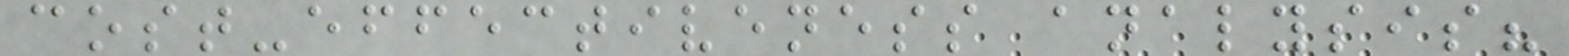cost-effectiveness analysis?
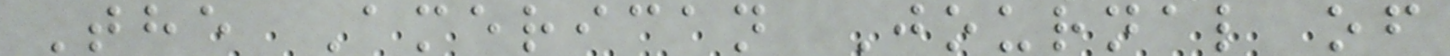The American Journal of
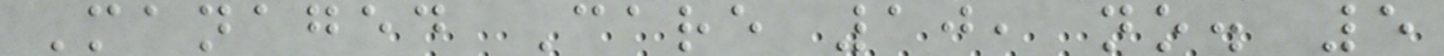Managed Care 10, no. 5
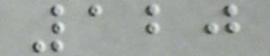120
